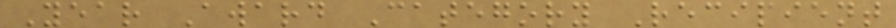Year Award Category Recipient
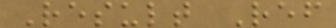Result Ref
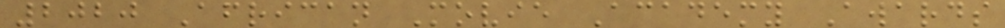2020 African Movie Academy Awards
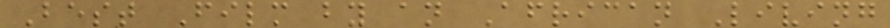Best Film by an African Living
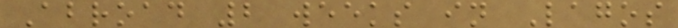Abroad 2 weeks in Lagos
